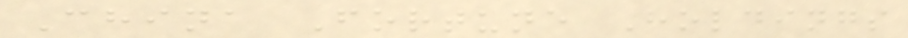China Fortune Holdings
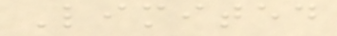Limited
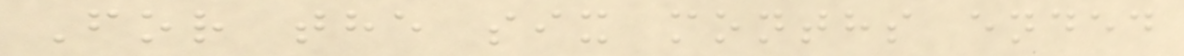For the six months ended
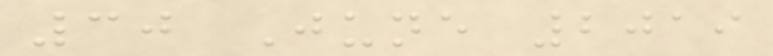30 June 2019
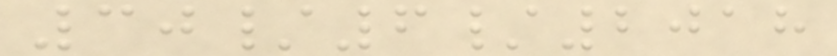30/6/2018
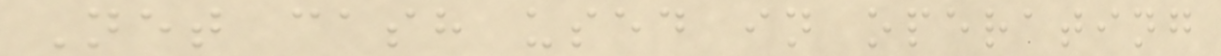Net cash used in operating
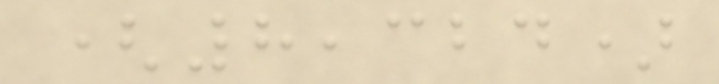(8,324)
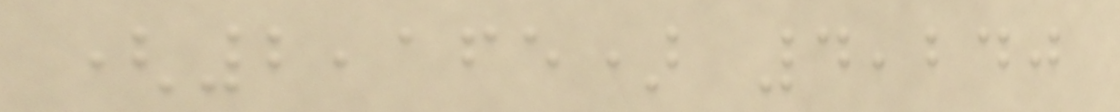(2,165) 4,240
